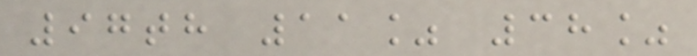97th 11% 38%
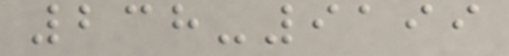238-9199
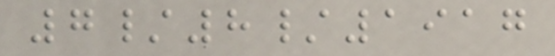7/8/1917
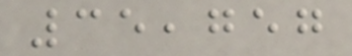35,757
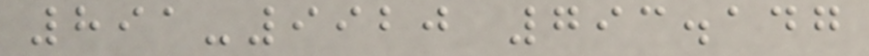891-9920 793.147
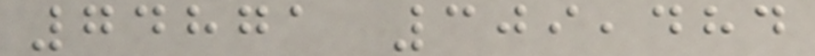74871 309,484
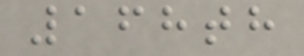168th
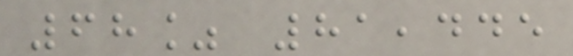68% 81,445
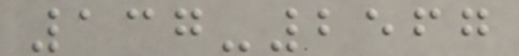137-2567
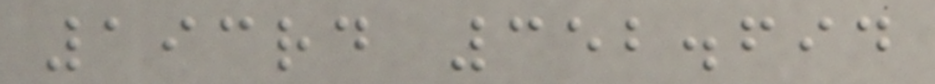193rd 352.694
